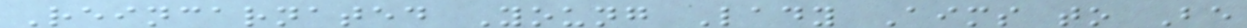Reincarnated Young Lady Aims to Be
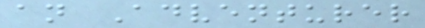an Adventurer
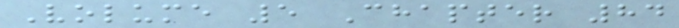Volume 5 Chapter 84
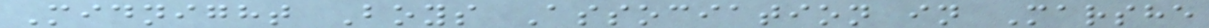Midnight Boys Association in Marshe
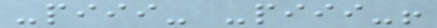-piii- -piii-!
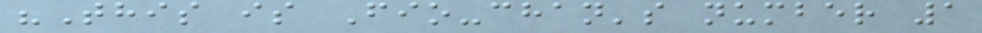"This is Fio-chan's number 1
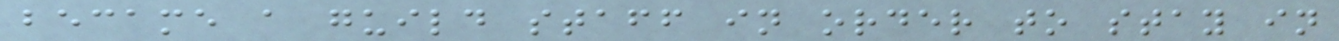became a guild staff in order to stay in
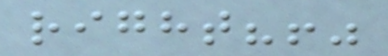right?!"
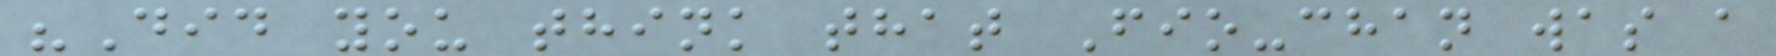"Did you think that Fio-chan was a
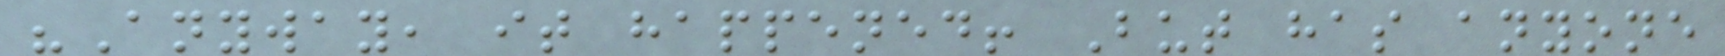"Anyway, it happened! But has anyone
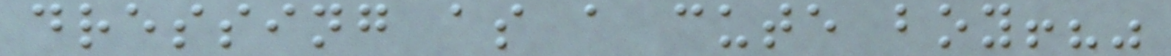dressing as a cute boy!?"
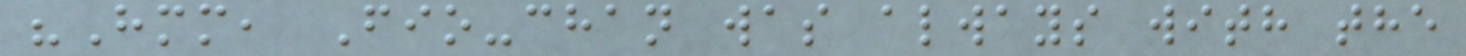"Hmm, Fio-chan was always with the
